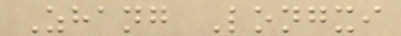Zhang Longxi
